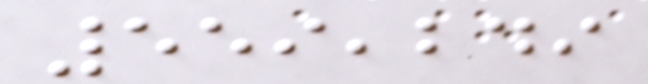559,249
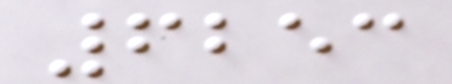6253
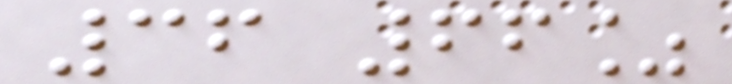36 66%
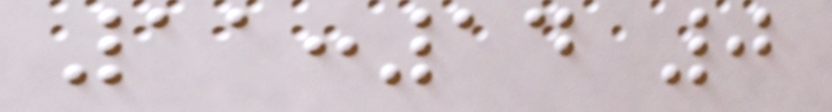11:14 0
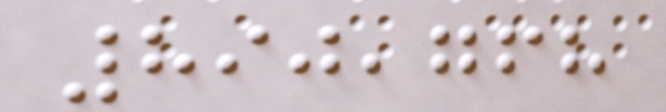890,768
